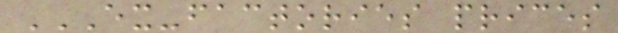EX-FACTORIES PRICES
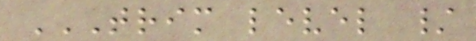TRIM LEVEL /
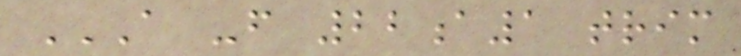A -F 22A1 TRIM
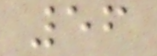56
